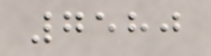7580
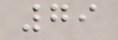79
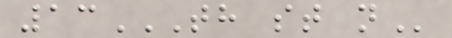13TH ST N
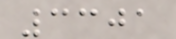3301
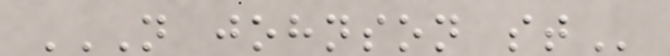N JOHNSON ST
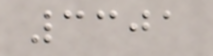3301
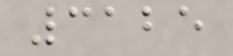3125
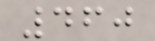460
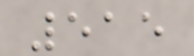515
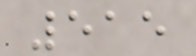515
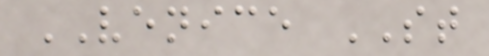VENICE ST
